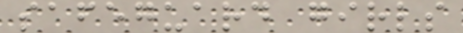safeguard girls
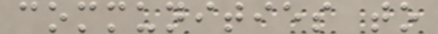communities to
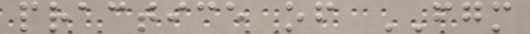practice of FGM
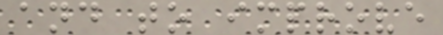and to improve
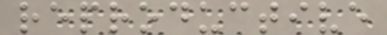reproductive
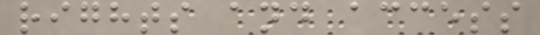rights and access
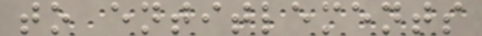to entitlements
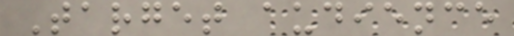Target audience
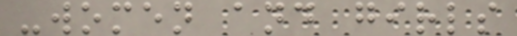-women and girls
